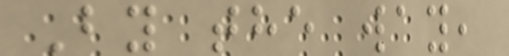By the way,
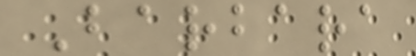Barbara
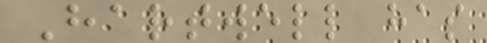Hartwell has
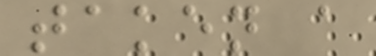taken a
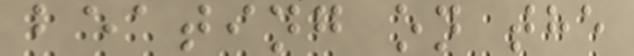beating on the
